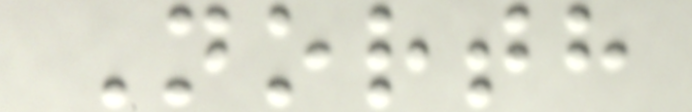North
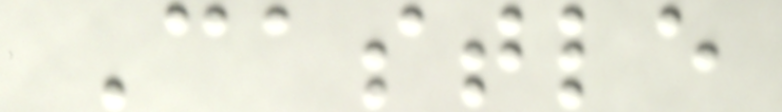Castle
